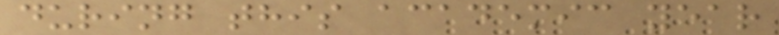during this academic year
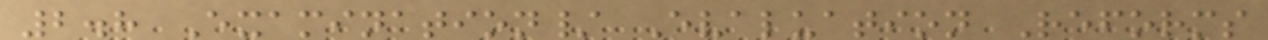2.8 Examination/ Evaluation Reforms
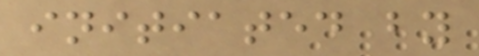initiated by
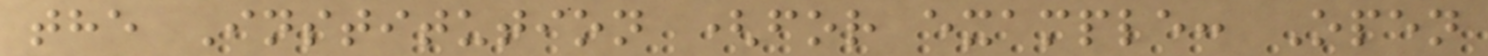the Institution (for example: Open
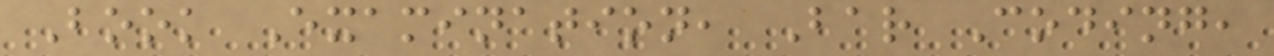Book Examination, Bar Coding,
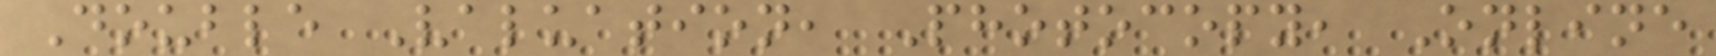Double Valuation, Photocopy, Online
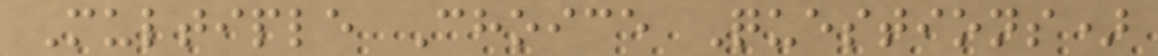Multiple Choice Questions)
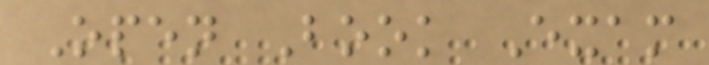Open Book Exam
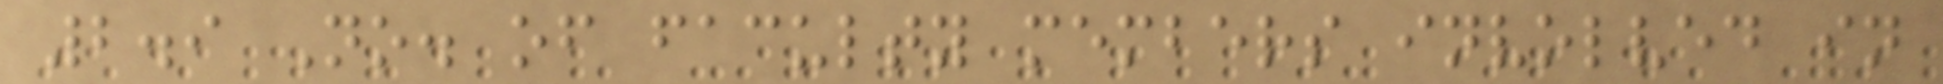2.9 No. of faculty members involved in
